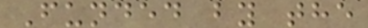Funded by the
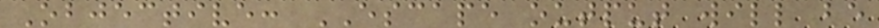Objective: ESCAPE output will be
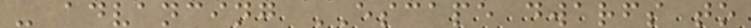- advancing ESCAPE dwarfs to
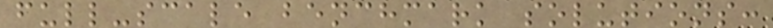full-scale benchmark solutions:
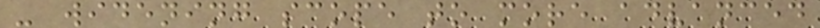- widening scope to more advanced
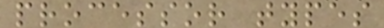processor types
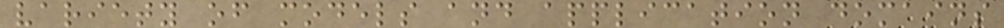variety of models and application domains
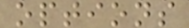options
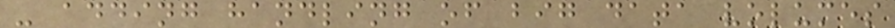- adding handling of big data volumes
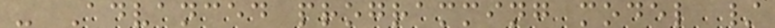- Advanced programming model /
